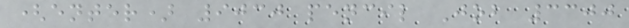(enter) 9030 pencil Job 3300
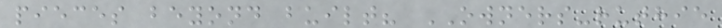pieces beyond built? OWNERS-ruthie
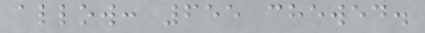allow: 655 chewed.
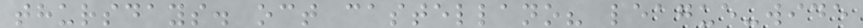thursdays. oct castellano? league-wide
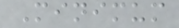Minimum
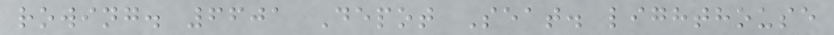rowing. 6601 Depot Seat. lighthouse
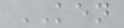KEN
